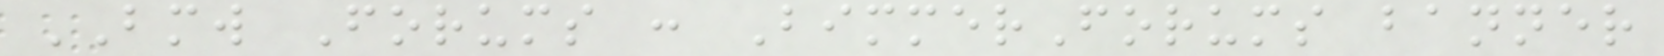BMW Forums : BimmerForums banner
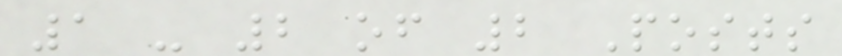1 - 2 of 2 Posts
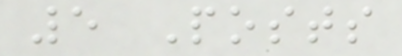5 Posts
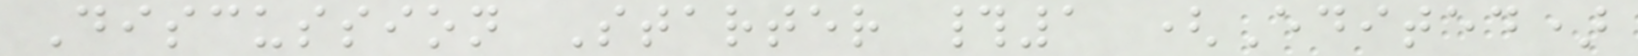Discussion Starter #1 (Edited)
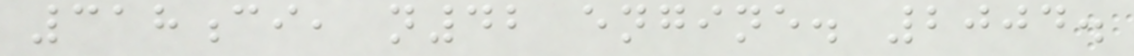318ci, n42 engine. 2004.
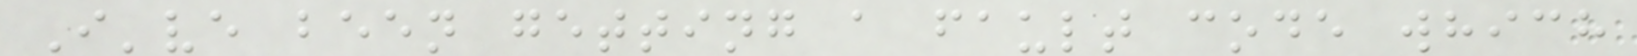I've been getting a fault code which
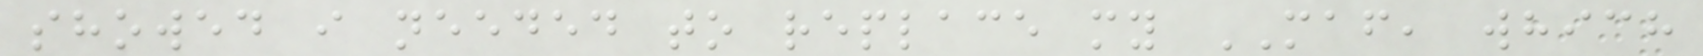showed i needed to replace my MAF, which
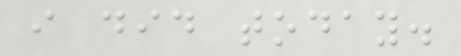i did today.
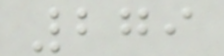279
